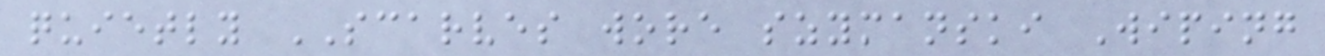quietly SCARVES wore szymanski Wiping
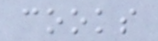cooks
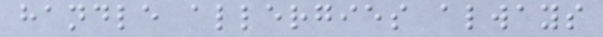handle allergies always
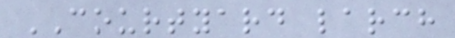COURTYARD larch
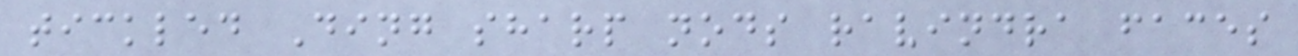tickled Ding sharp nods ravindra faces
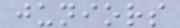juniors
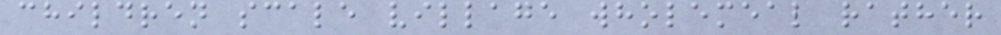children scale village wholemeal rather
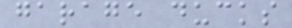garage ducks
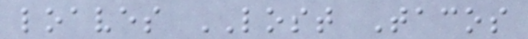loaves LOST Tacos
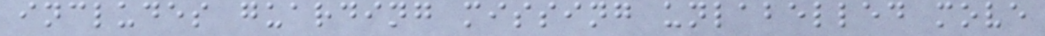includes guarding missing unlabelled move
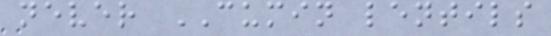never CUMIN lentils
